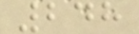248
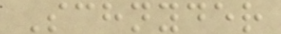Schnyder
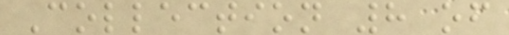Collection 8 of
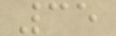35
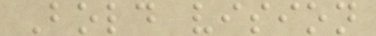Bold vision
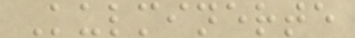Kulminerte
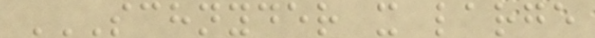SCHNYDER X LARGE
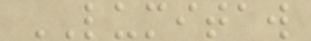LUMITAW
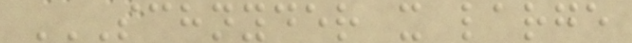SCHNYDER X LARGE
